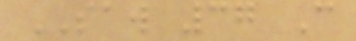SAW 37 C
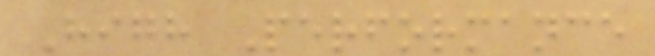High Performance
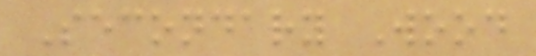Secondary Wood
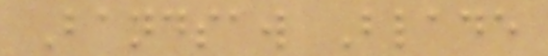Bandsaw Blade
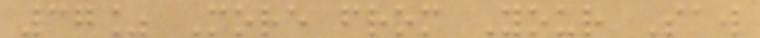37% More from Your Saw
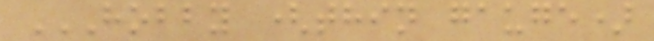HOBBY (THIN GAUGE)
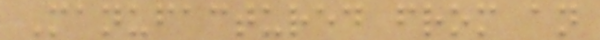Manufactured from an
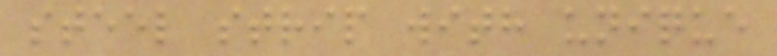steel strip with unique
